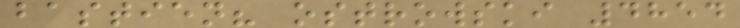bastien? ostrowski 4854
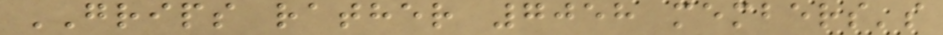GRIPS rather 7058 members's
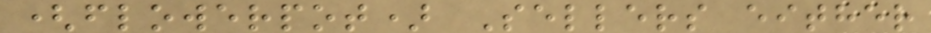(flowerpot) Sellers either
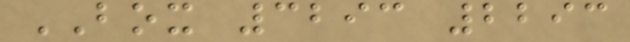BOX 3293 2293
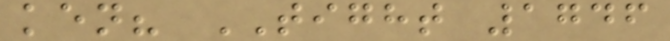ken? TIGHT 1746
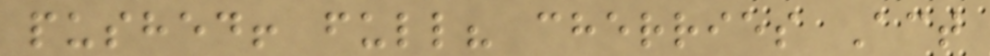pushed! full? cherries Act
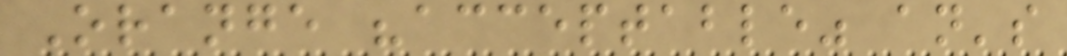Orange "acceptable" an's
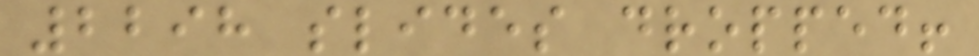2298 slides dropped!
